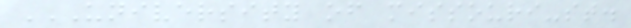UNIVERSITY OF MISSOURI-ST.
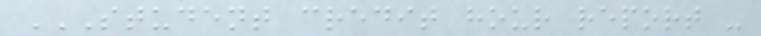STUDENT CREDIT HOUR REPORT -
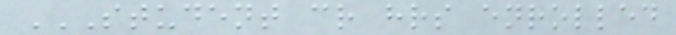STUDENT CR HRS ENROLLED
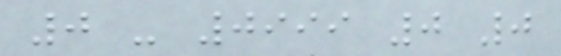0 - 0999 0 0
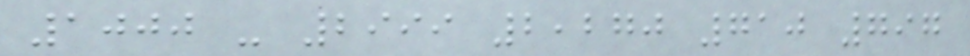1000 - 2999 2,270 710 797
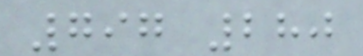797 280
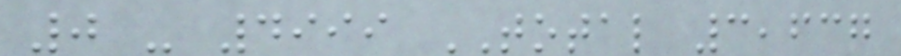0 - 4999 TOTAL 3,637
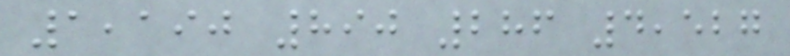1,190 890 286 4,527
